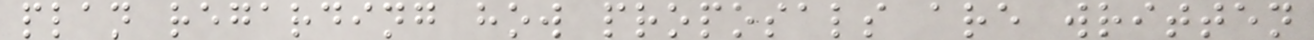plan regarding how proposals are written
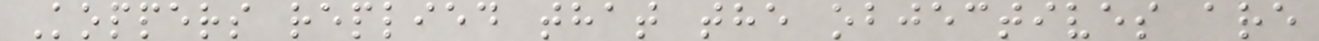Koppers replied that the objectives are
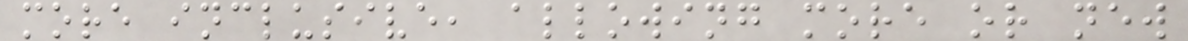more inclusive, allowing more or new
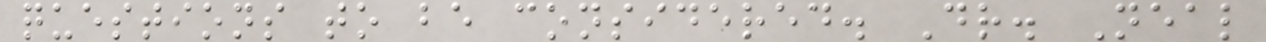questions to be considered. Dr. Neal
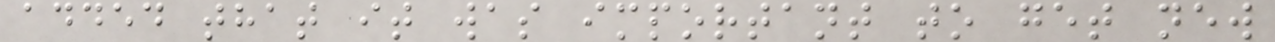added that it was important to get new
